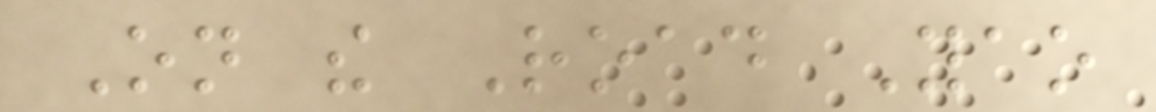On the Road Yao
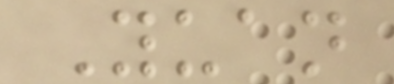Yuan
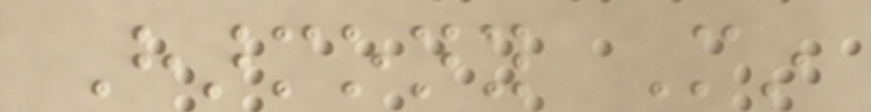Harmony Min
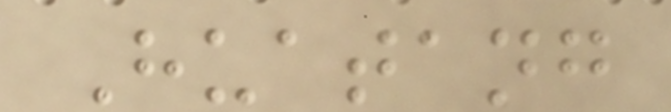Huatang
